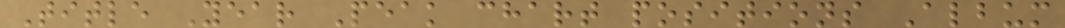Title Year Peak chart positions Album
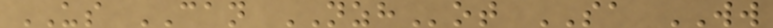US CAN NZHot SA WW
